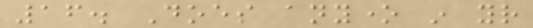16. Does anyone in your
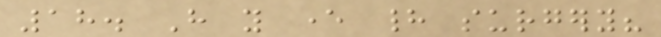18. Have you ever had surgery?
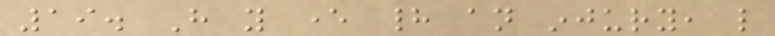19. Have you ever had an injury, like
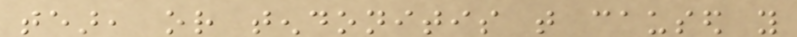tear, or tendonitis that caused you
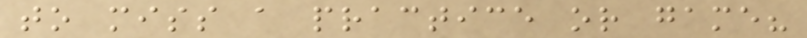to miss a practice or game?
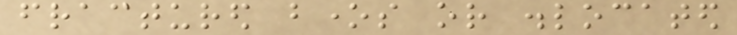fractured bones or dislocated
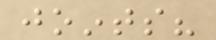joints?
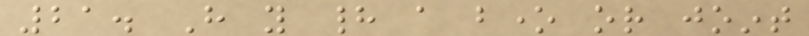21. Have you had a bone or joint
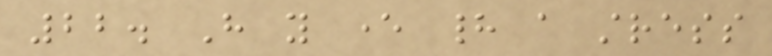22. Have you ever had a stress
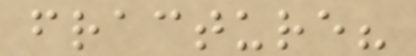fracture?
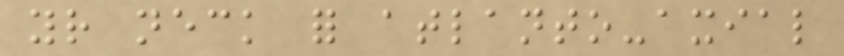your neck for atlanto-axial
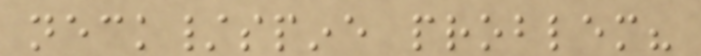neck/spine problem?
